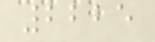2225
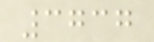3737
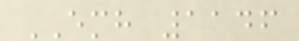EMH 1146
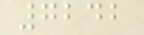7242
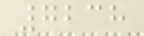7238
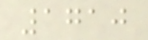1710
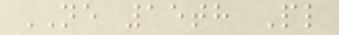NE 15th Pl
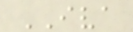IVA
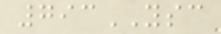793YSC
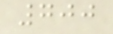700
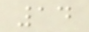14
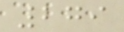279
